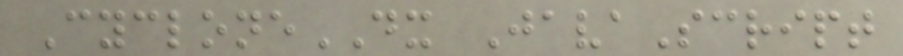CycloneDX JavaScript
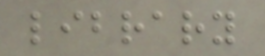library
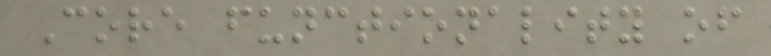Core functionality of
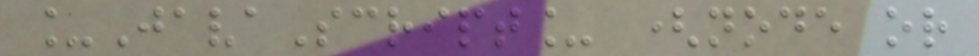_JavaScript_ (node or
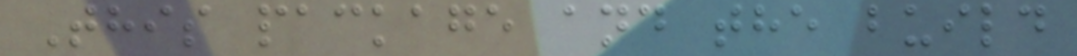This package and the build
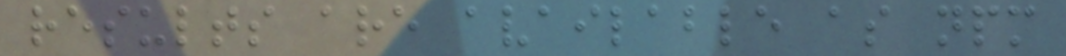results are available as npm
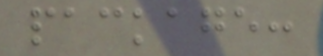package:
